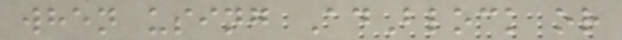when using AdBlock or
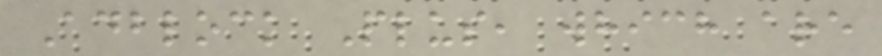Adblock Plus, which are
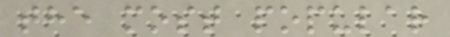the most popular
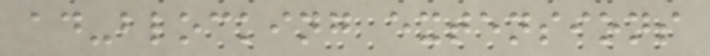ad-blocking extensions
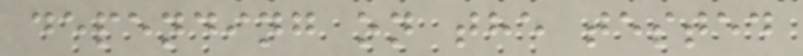depending on the tested
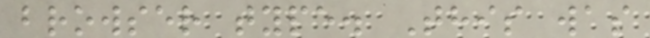browser type. This was
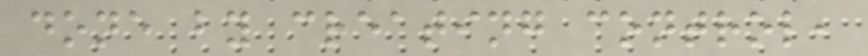done by creating control,
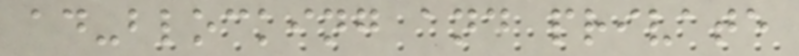ad-blocking and private
